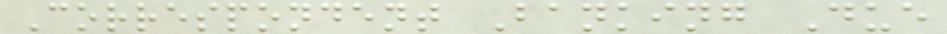Correspondent Banking Due
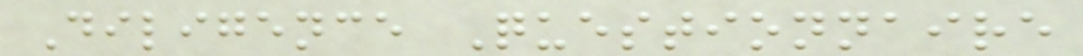Diligence Questionnaire
